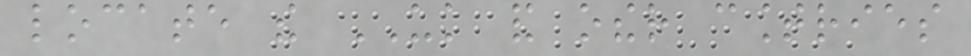locate the UK and other countries
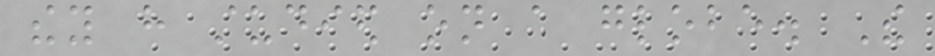they have studied on a globe. The
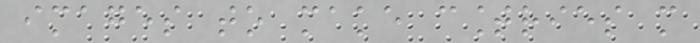images to make countries more
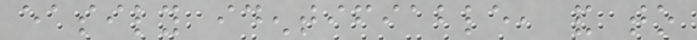easily identifiable, and to
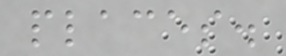places.
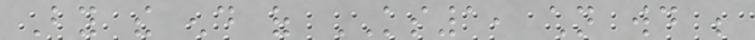By the end of KS1, children would be
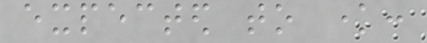expected to know:
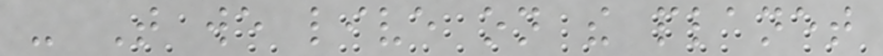- That we live on the planet
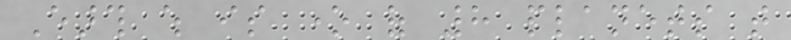Earth which is one of 8 planets that
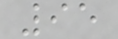95
